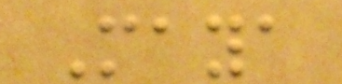Maya
